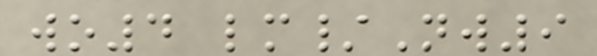wo4 lm/Nw9
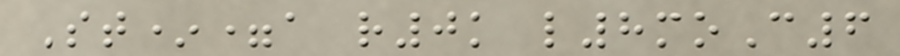St*=a r0k l8moC6
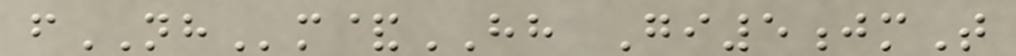fNHm&HH Gi5jmT
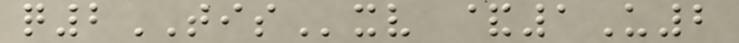q2TISxv &1U2
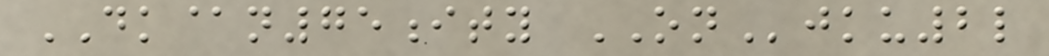DK@n75ity ONjku2l
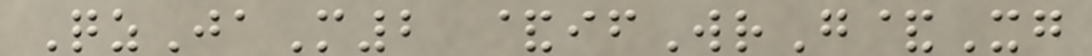QzJaM2 &ifWrG&Xg
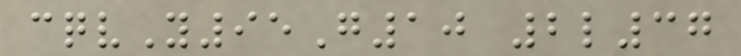cqvY95G10 2l37
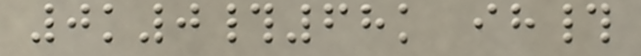0k0#68k ih#
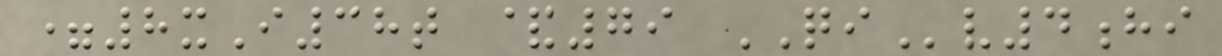=8xI38t &79 QIv4hi
